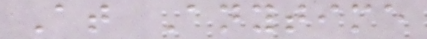At Anytime
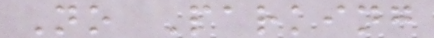No Parking
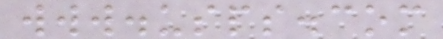www.usps.com
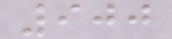900
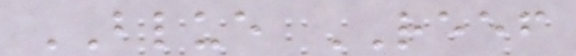BLUE REEF
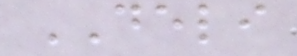DELI
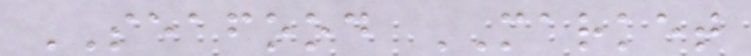SEAFOOD MARKET
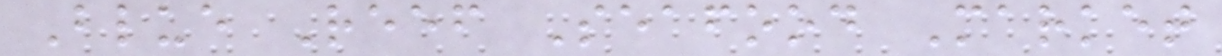Blue Reef Seafood Market
